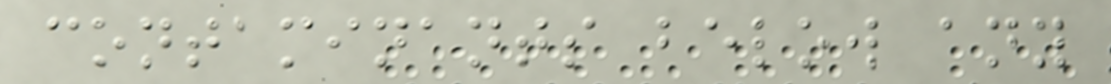contaminants below any
